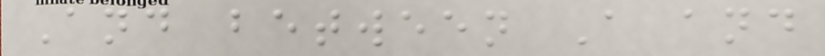And between A and
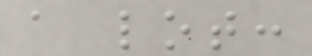a lot:
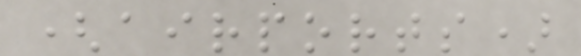(airports)
